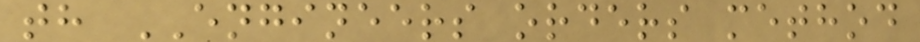th ENGINEERS orders method
